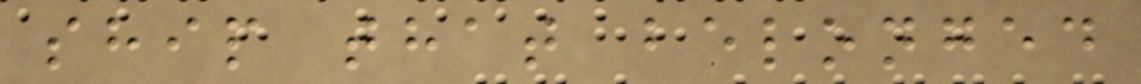ship that belonged
